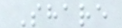Share
